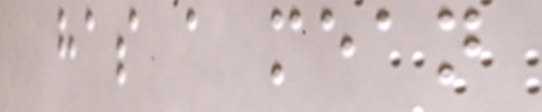has a mean
